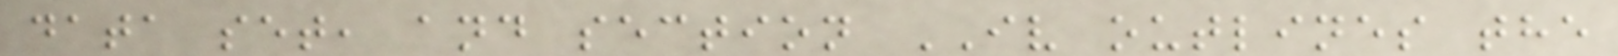data set, and section IV outlines the
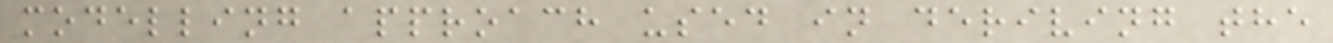modelling approach used in deriving the
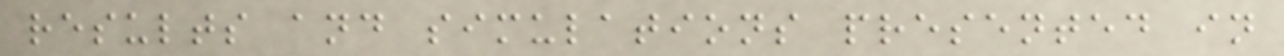results and simulations presented in
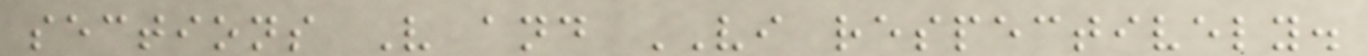sections V and VI respectively.
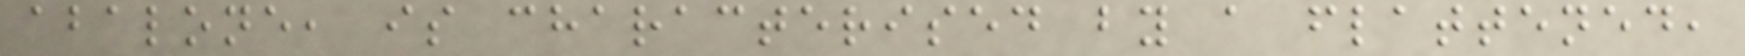abalone, is characterised by a flattened,
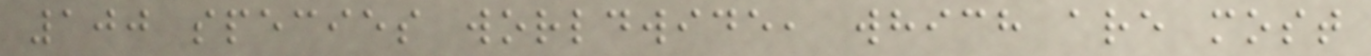100 species worldwide, which are most
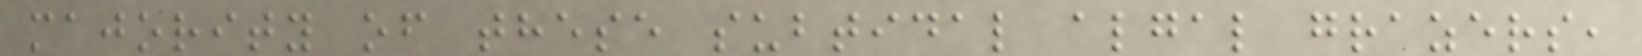majority of these subtidal algal grazers,
